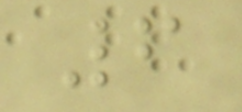6
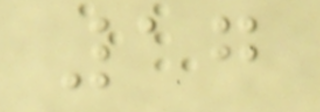17
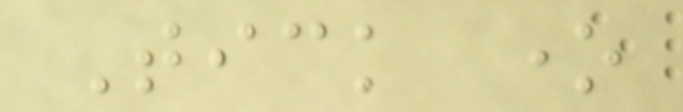Tick one
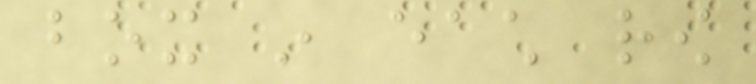box in each row
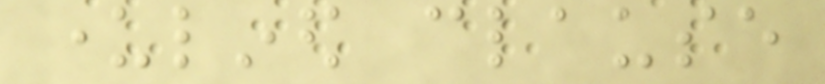underlined clause
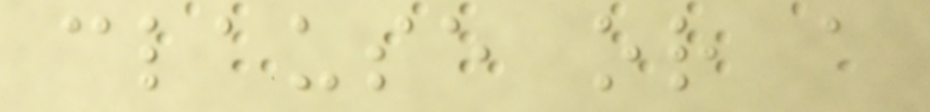clause or a
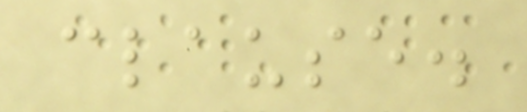clause.
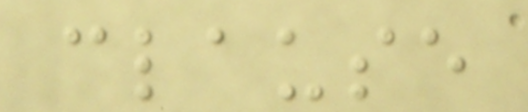clause
